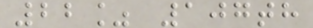22% 107th
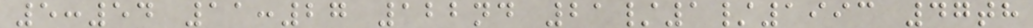5:54 11:27 122nd 21/1/1993 47th
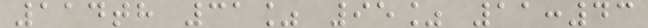114th 31% 95% 11:43
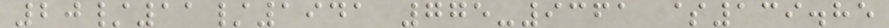20/11/1941 775-9361 $139.85
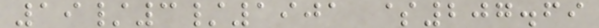19/3/1901 $207.69
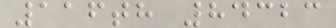116th 84323
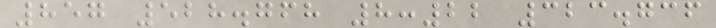857 528.768 8:22 323.736
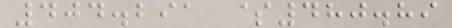404.291 $480.89
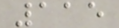115
